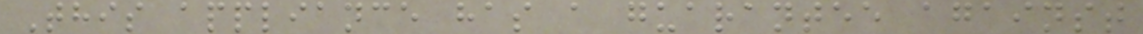This appliance has a guarantee against
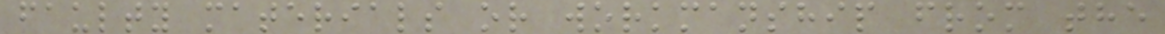faulty materials or workmanship from the
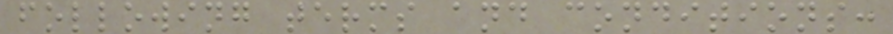following terms and conditions:
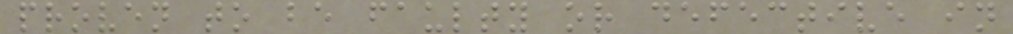proven to be faulty or defective in
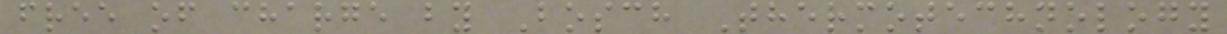free of charge by Bosch Thermotechnology
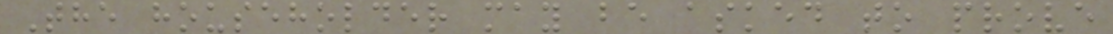The householder may be asked to prove
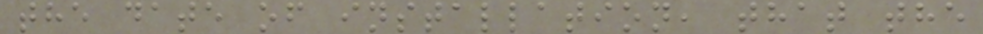the date of installation, that the
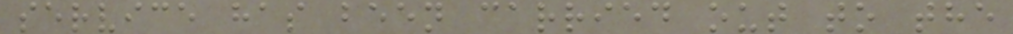service has been carried out to the
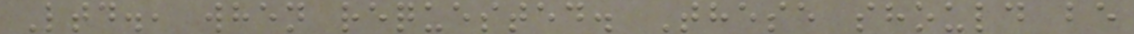Ltd., when requested. These should be
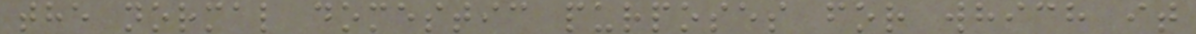the normal domestic purposes for which it
